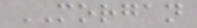MORGAN
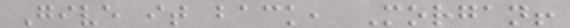Give it back, Morgan!
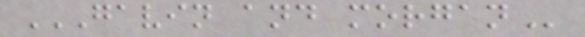GAVIN AND MORGAN
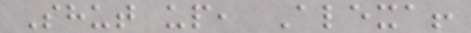Shut up, Alexa!
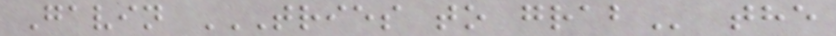Gavin TRIES TO GRAB the
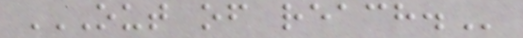OUT OF REACH.
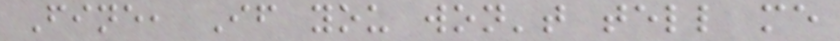Fine, If you won't tell me
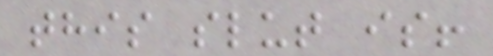this slut is!
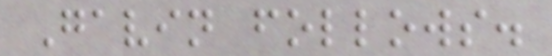Gavin follows.
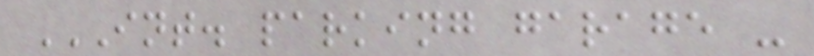INT. PARKING GARAGE -
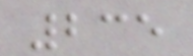235
